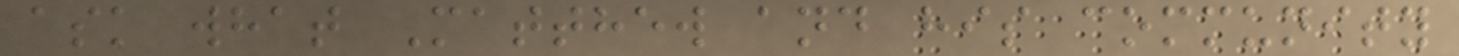ask what Matthew and his community
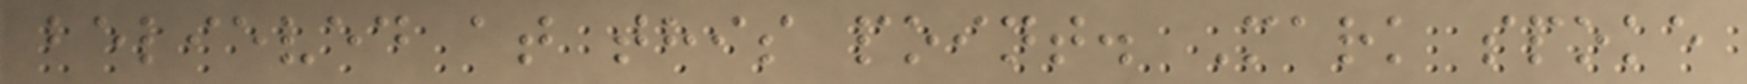believed at this point. Mark spoke
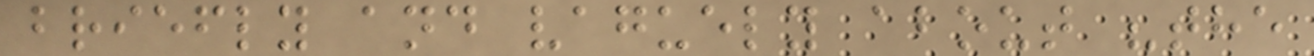briefly and vaguely about "the
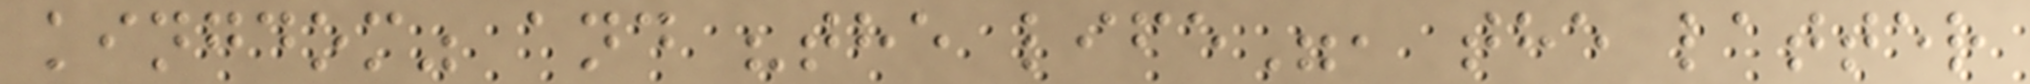kingdom" and "the life", the latter
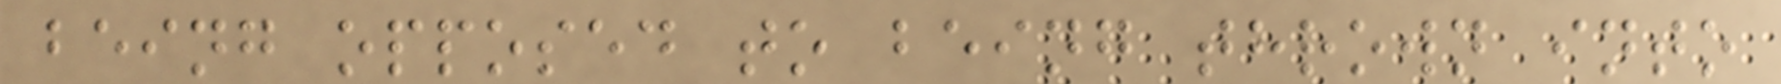being opposed to being thrown into
